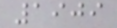1909
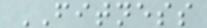FITNESS
